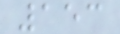153
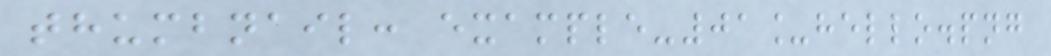thumbnail: example-01_hello.png
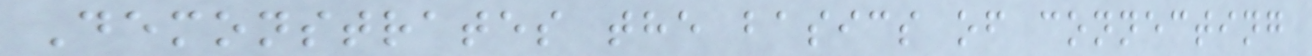Demonstrates the basics of connecting
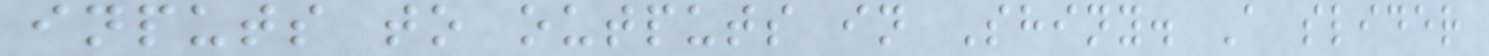inputs to outputs in Shiny. A slider
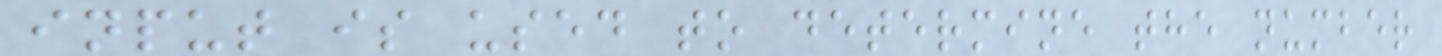input is used to determine the number
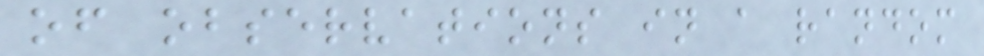of observations in a random
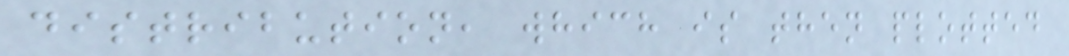distribution, which is then plotted
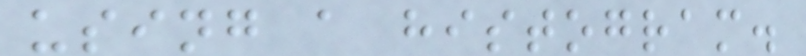using a histogram.
